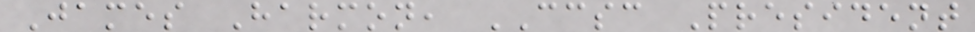James Harmon, CCSC President
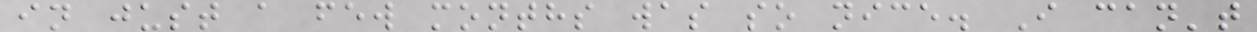in just a few months was so nice. I can't
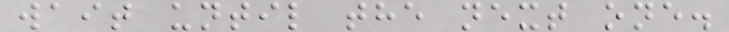wait until the next one.
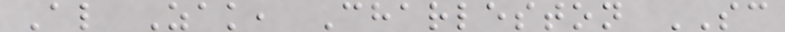Al Zak, Charleston SC
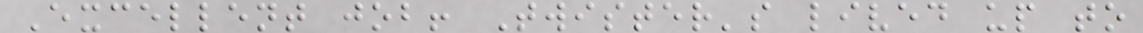Excellent job! Twister's lived up to
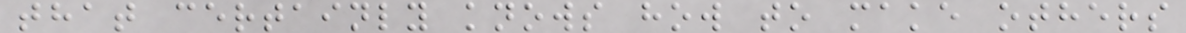that certainly knows how to make others
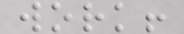work!
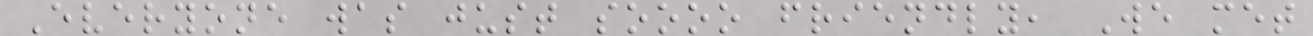Everyone was just soooo friendly, We met
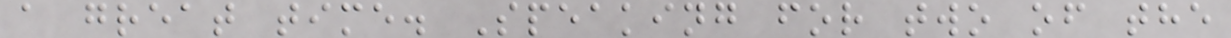a great time. Speaking for two of the
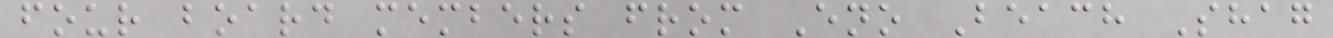four board members from Eno Beach Shag
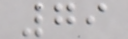79
